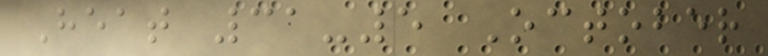Heat 31-5 October
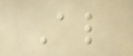Al
